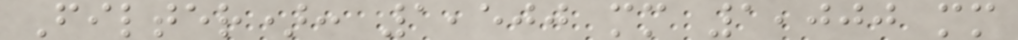Filter): 1,500 mm 1,000 mm
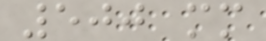500 mm
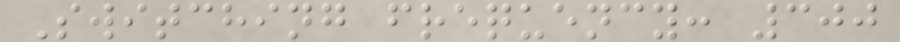Switching frequency: 300
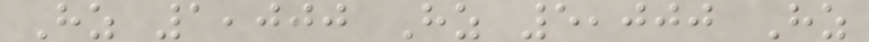Hz 1,000 Hz 5,000 Hz
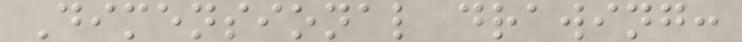Dimensional drawing:
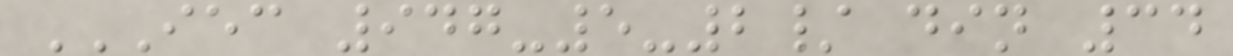IEC 947-5-2/ DIN 34
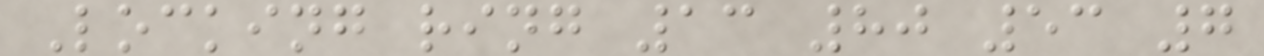Locking ring 13 80 53 7
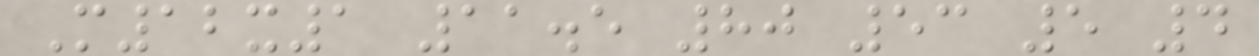M12x1 11.5 80 53 5 4
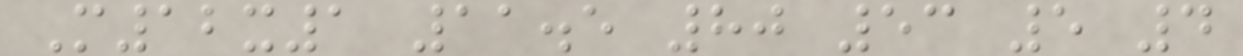M12x1 11.5 80 53 5 4
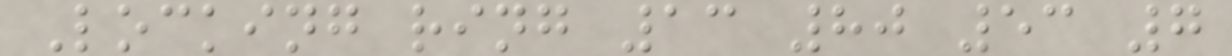Locking ring 13 80 53 7
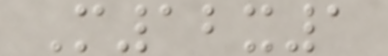M12x1
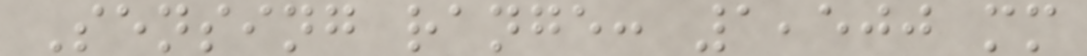Sensing range: 1,500 mm
